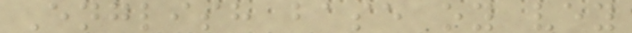English base oy vey
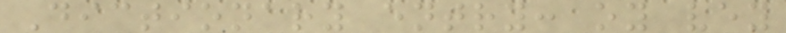Dictionary entry: oy vey
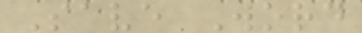Save Word
